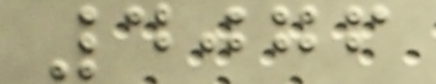4076
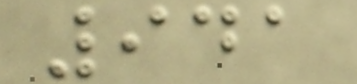941
